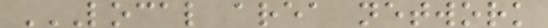LOCAL AREA NETWORK
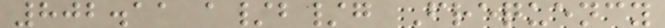802.11 a/b/g Frequency
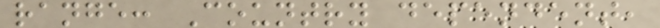range: Country dependent,
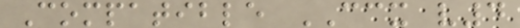Compatible CCX v4
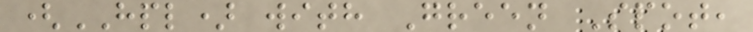(HPL) with Green Spot,
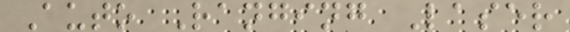Auto Ranging Laser
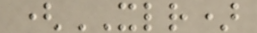(XLR)
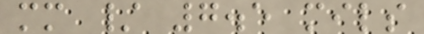mm / 7.5 mils
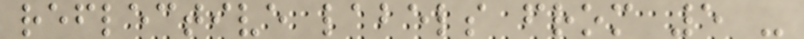reflective labels from 5 -
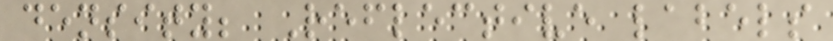density; Reflective labels
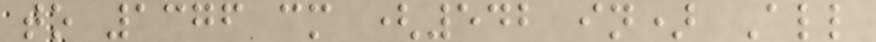to 1376 cm (542 in) All
